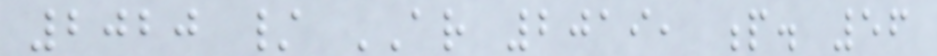2020 / AR 2019, p. 56
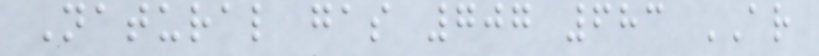Natural gas 707 683 AR
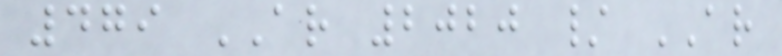479 AR 2020 / AR
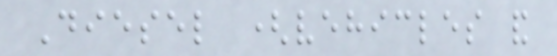Diesel (vehicles and
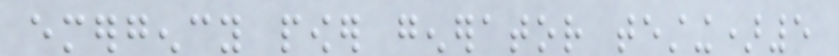emergency power generator testing)5
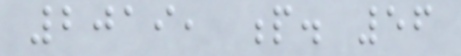2019, p. 56
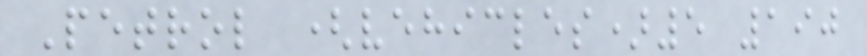Petrol (vehicles)5 190
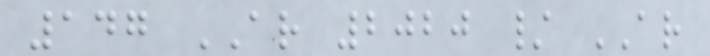147 AR 2020 / AR
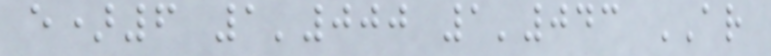e)6 1'000 1'043 AR
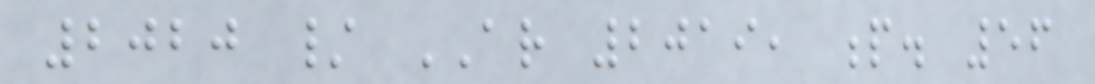2020 / AR 2019, p. 56
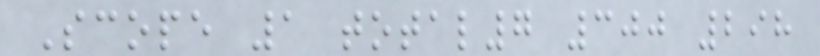Scope 1 total7 300 298
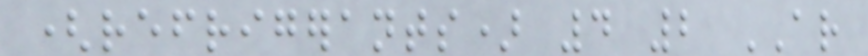(refrigerants) 4 2 AR
